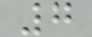7
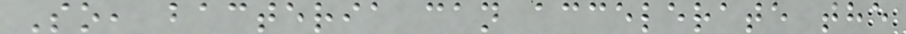So, bacteria can accelerate the
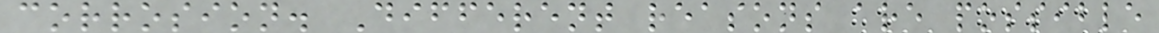corrosion. Different reasons are possible
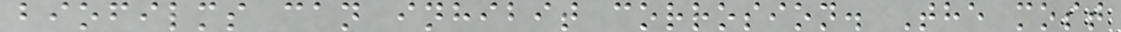biofilms can inhibit corrosion. The most
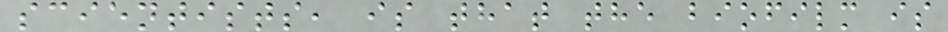scientists, is that the biofilm is
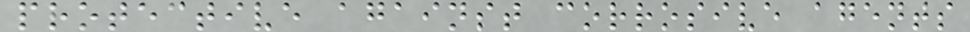protective against corrosive agents
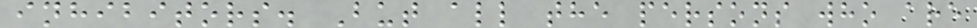inhibitors. But all the persons who are
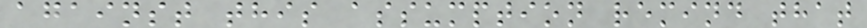against this assumption remind that
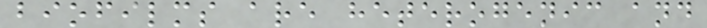biofilms are heterogenic and
